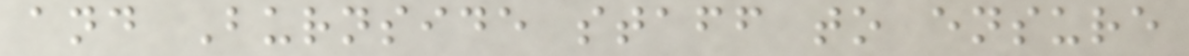and Burnside staff to ensure
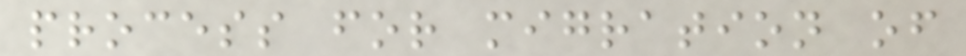process for migration of
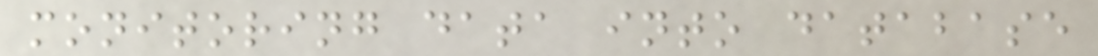monitoring data into database
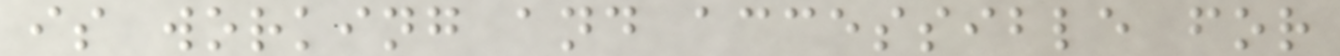is working and accessible for
